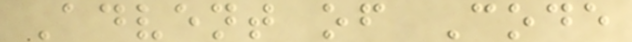Advent of Code
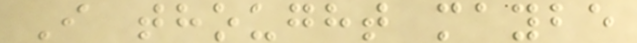I thought maybe
